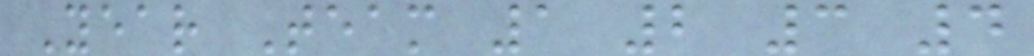Year Team 1 2 3 4
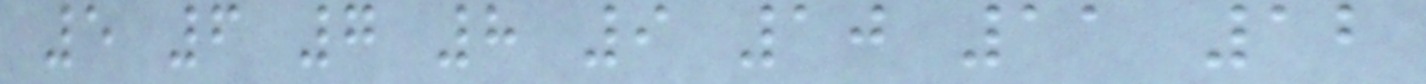5 6 7 8 9 10 11 12
